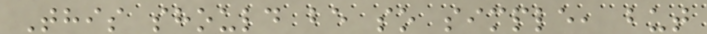This should be so simple, but
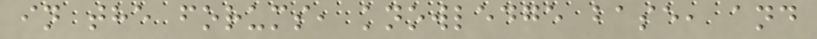in the forums, knowledge base, and
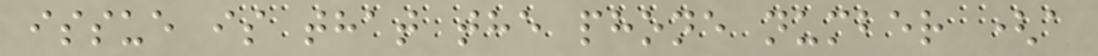issue is that the phone number (a
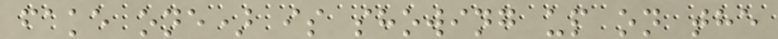fake one) is showing up on the
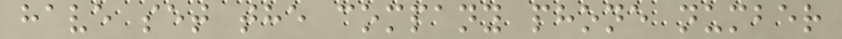have set the company phone number
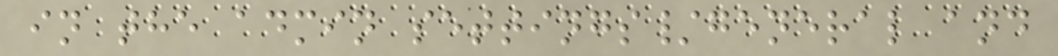in the admin settings/general and
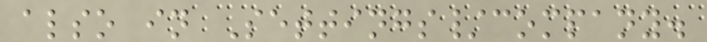also in Settings/company.
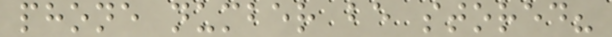phone number be stored?
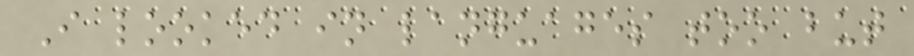I looked in languages too but
